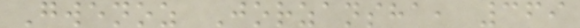Gwenoz Jorzansha, 369
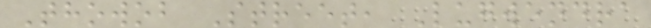Thowob Street, Lugwendra
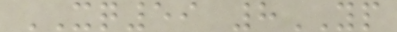XQ59 8YP
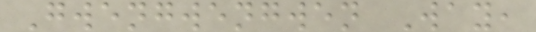Gwengwengwen Way,
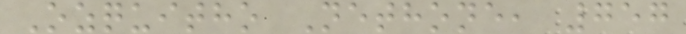Ozquitho Nethone, 757
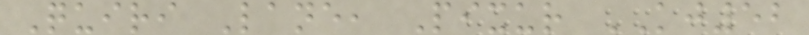Quiri Lane, Pixur KJ52
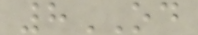8OD
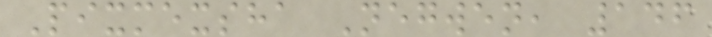Pixmexsha Negwen, 146
